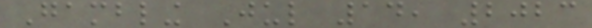Gambling Jul 14, 2023
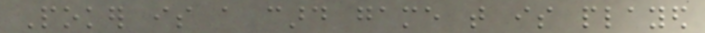Poker is a card game that is played
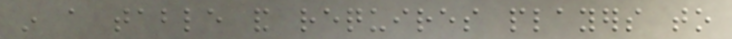in a table and requires players to
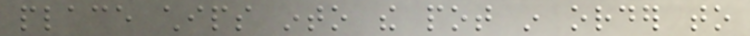place chips into the pot in order to
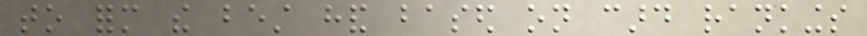to form the best hand based on card rankings
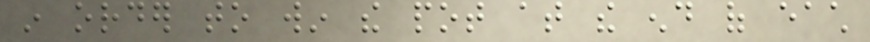in order to win the pot at the end of each
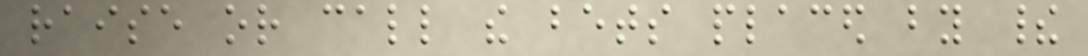raise or call the bets placed by their
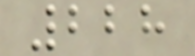228
